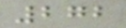272
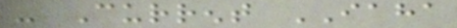- Current IAHA
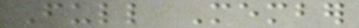Full Member
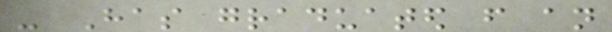- Has graduated from an
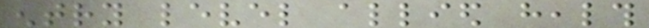entry level allied health
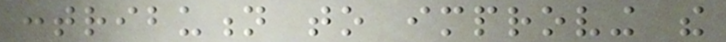contribution to improving the
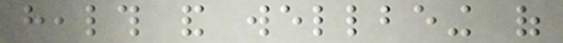health and wellbeing of
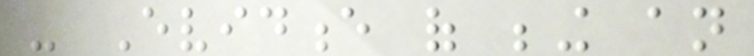- Evidence of being an
